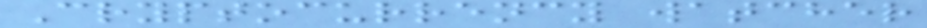Cryptocurrency watcher
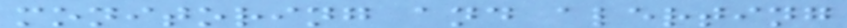monitoring and alerting
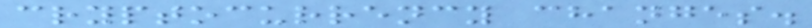cryptocurrency changes.
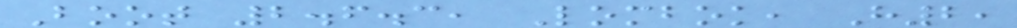Boot 2.6.3, Lombok, H2,
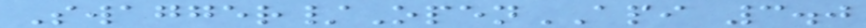Swagger/OpenAPI 3.0
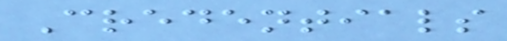Credentials
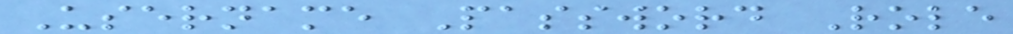Username Password Role
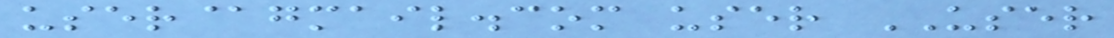user@gmail.com user USER
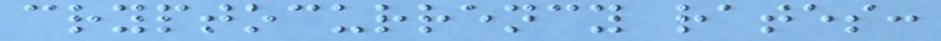cryptocurrency rates:
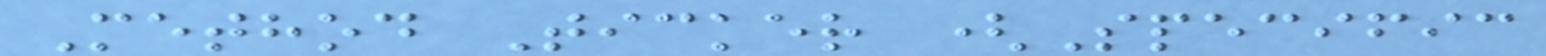Method Ticker (Specific
